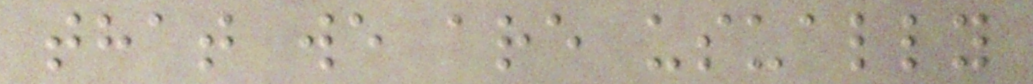that we are usually
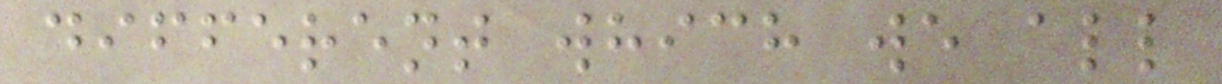different which we all
